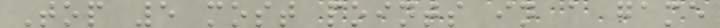Top 5 most points in a game
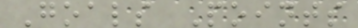Goals Points
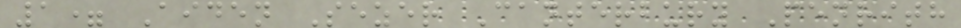1= Aiden Sezer Canterbury Penrith
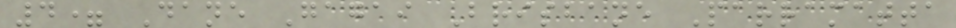4= Dane Gagai Brisbane Parramatta
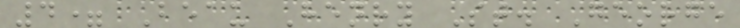4= Beau Henry St. George
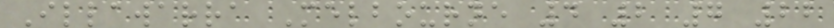Illawarra Melbourne 4 2 7 22
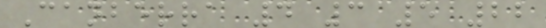Canberra 4 3 5 22
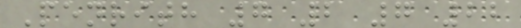Penrith 7 2 7 22
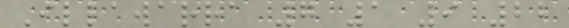Illawarra 7 1 9 22
